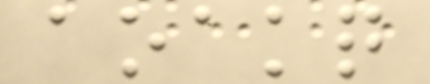aoakq
